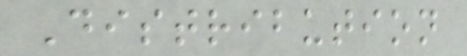Distribution
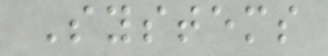Systems
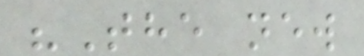"The new
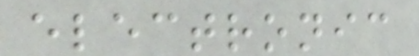electronic
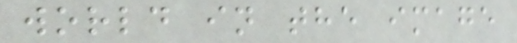world in the image
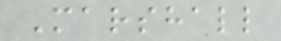Marshall
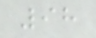98
